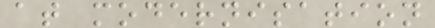at modernisation
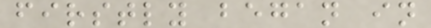firstly began in
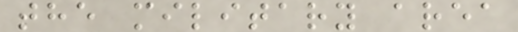the military area
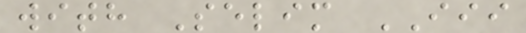with Selim III
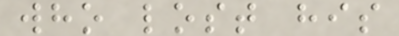who lost his
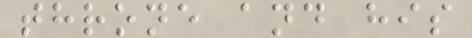throne and his
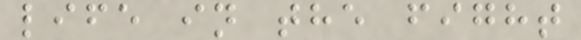life in the fight
